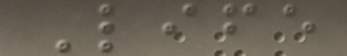Life
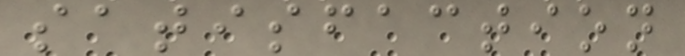satisfaction
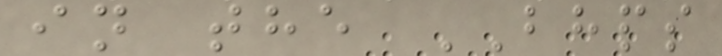in the BHPS
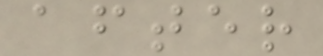after
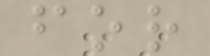for
